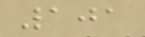101
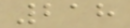218
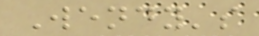Wendy's
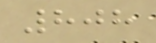808
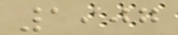1907
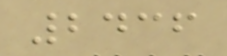2436
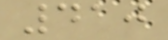410
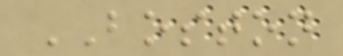BOSTON
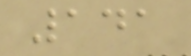141
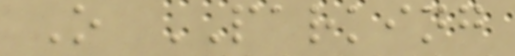O PARKING
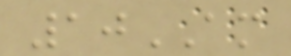10AM
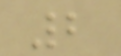2
